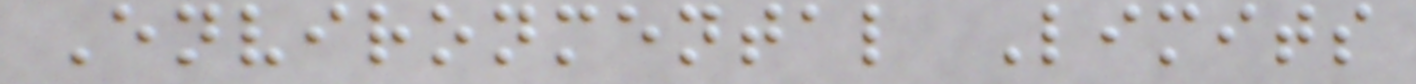Environmental Limits
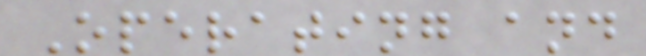Operating and
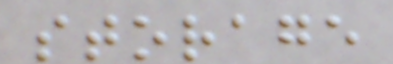storage
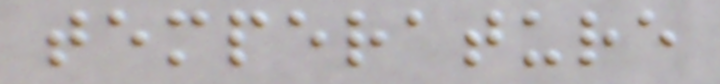temperature
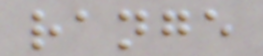range
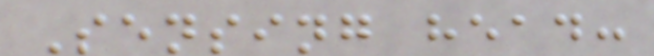Sensing head:
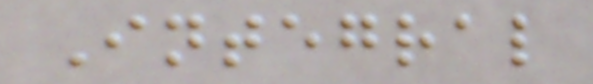Integral
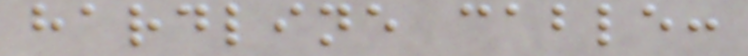hardline cable:
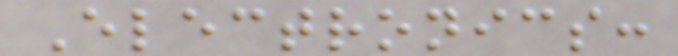Electronics:
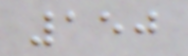150
